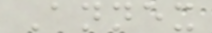Annex
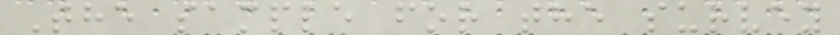The sample for the survey
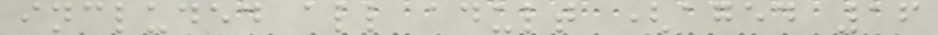included all adult (aged 16
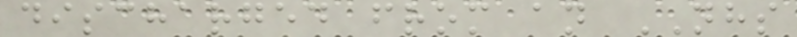discharged from an NHS
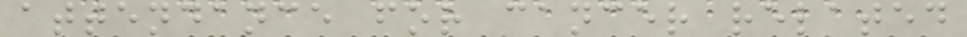attendance for cancer related
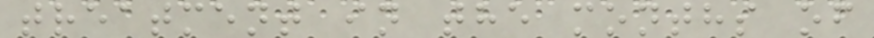treatment in the months of
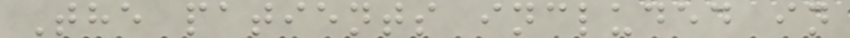The patients included in
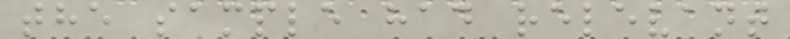the sample had relevant
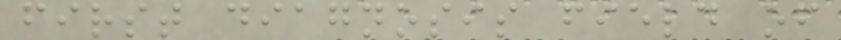first diagnosis field of
